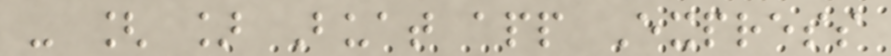- [ ] Buat app Express
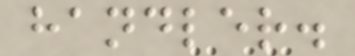handler.
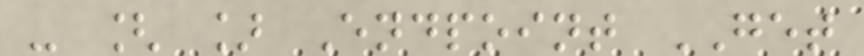- [ ] Endpoint GET
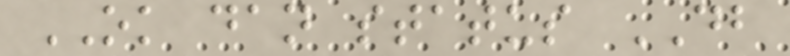OK dan status DB
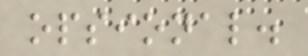opsional.
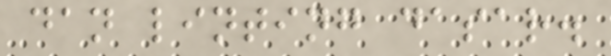dan linting dasar.
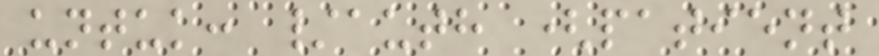untuk: /auth (patient
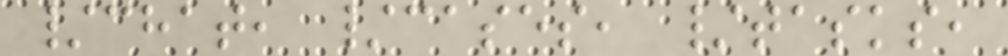/chat, /cases, /tasks,
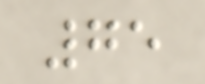75
